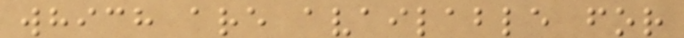which are available for
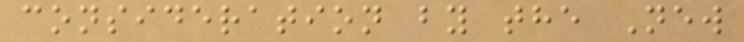consideration by the New
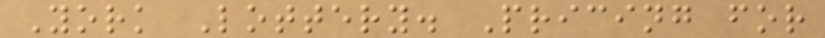York Lottery. Pricing for
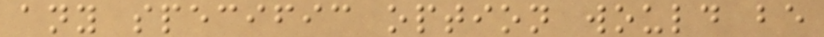any specific option would be
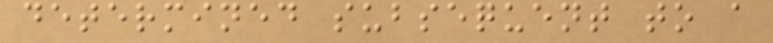determined subsequent to a
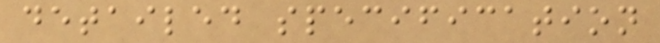detailed specification
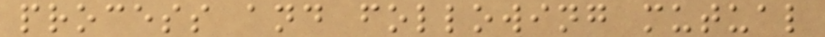process and following mutual
